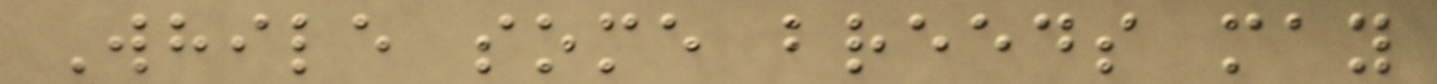While some breeds may
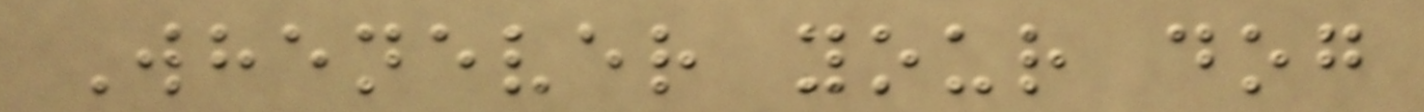Whenever your dog
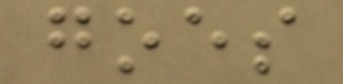goes
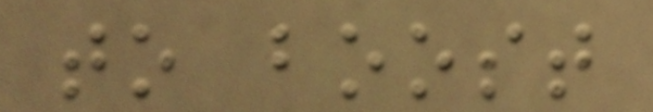to boost
